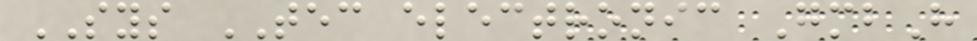SYS TEC electronic GmbH
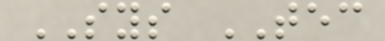SYS TEC
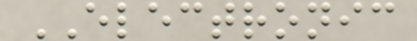ELECTRONIC
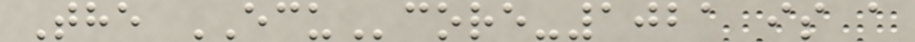The ECUcore-1021 is a
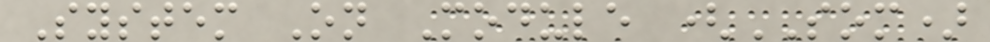System On Module (SOM)
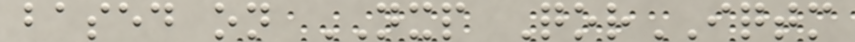based on NXP QorIQTM
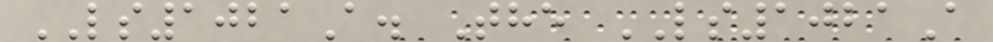LS1021A. The LS1021A
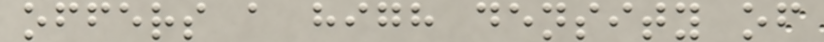offers a high density of
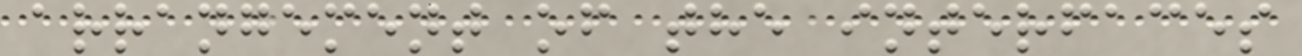arrangement of the interfaces
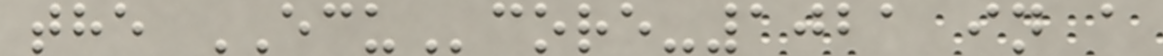the ECUcore-1021 in a
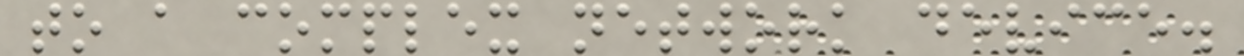to a complex network device.
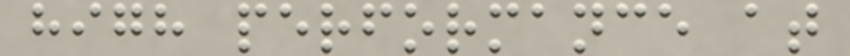high performance at
